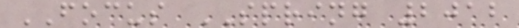FOCUS SPRING 2012
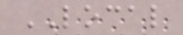LOCAL
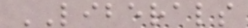LIBERALS
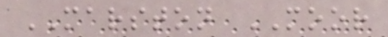MARSTON MOOR
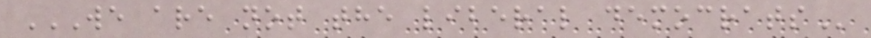WE ARE NOT THE LIBERAL DEMOCRATS
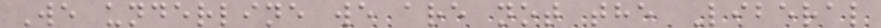We underline we are not the Liberal
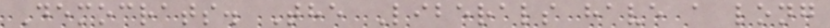Democrats. The Liberals have a long
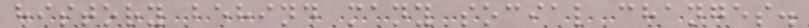history behind many social changes.
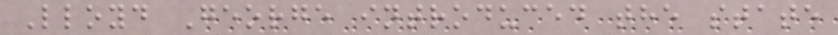Lloyd George introduced the state
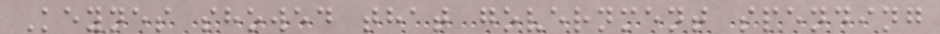Keynes showed that government spending
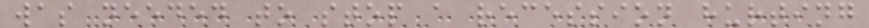was needed to stop a recession hurting
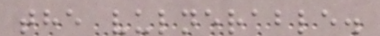the vulnerable.
